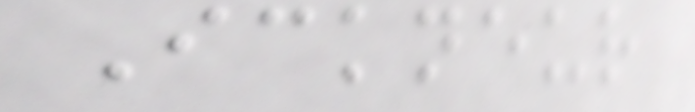Ickneur
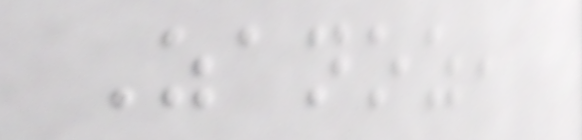Zanoz,
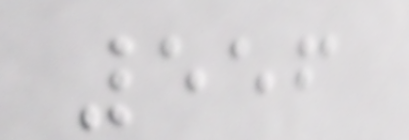556
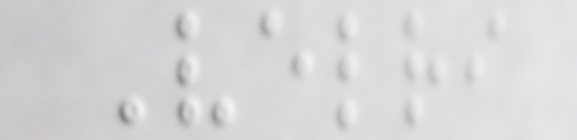Velri
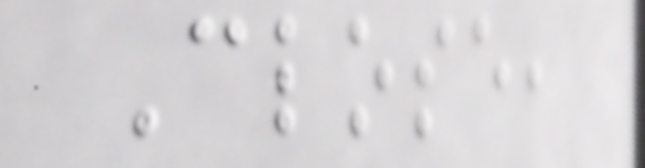Close,
